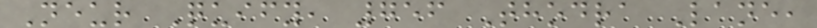Neur Quify, 756 Thodra Lane,
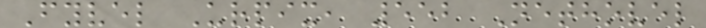Fyvel Urpix, 552 Nethovel
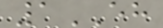1EH
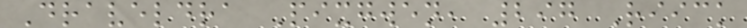Draveldra Pixgwen, 297 Riick
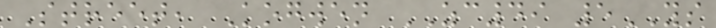Street, Kogwen ZC49 5YS
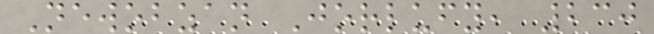Newobzan Jorlufy, 230
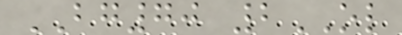BG70 2OL
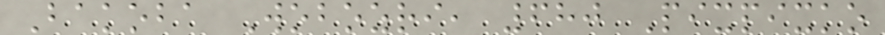Bakoba Wobozri, 680 Pixpixko
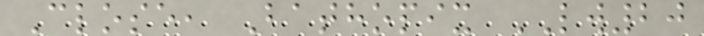Close, Bathopix LW20
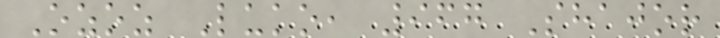Ozoz Luko, 967 Shajor
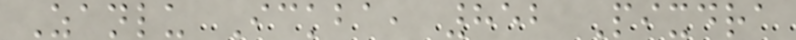Zanlu Ickba, 852 Pixdra
